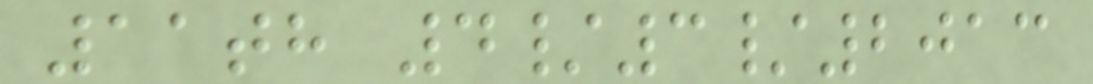11th 4/3/2013
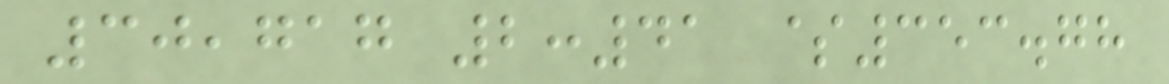30,717 2:41 $353.78
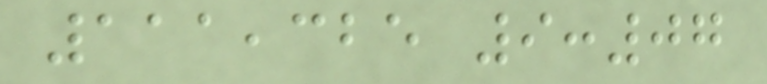111,325 9:07
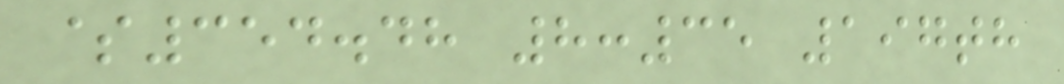$354.48 8:35 197th
